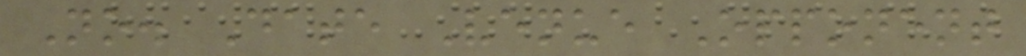No. Date Venue Opponent
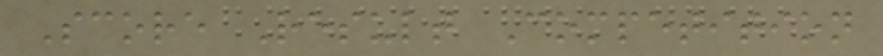Score Result Competition
